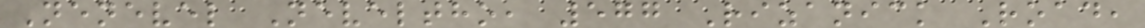Nenevel Neveltho, 577 Rizanick Road,
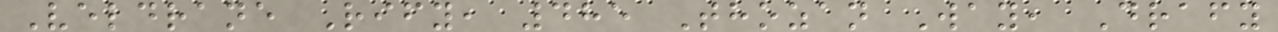Veldrane Rify, 485 Thozan Way, Drafy
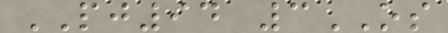PJ94 3OS
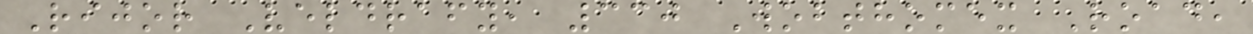Rijor Veldrafy, 330 Wobthomex Road,
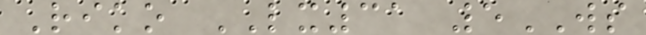Riko LX31 5WS
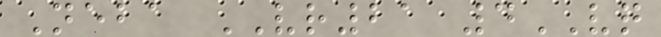Neba VR21 4VQ
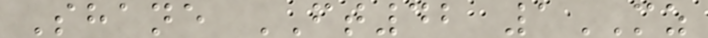Shane FT42 1MZ
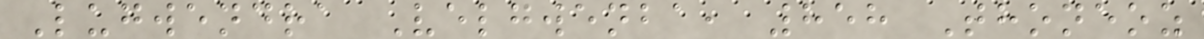Lugwendra Velgwenba, 858 Thoneoz
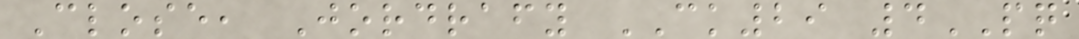Close, Jordrafy CK29 4PQ
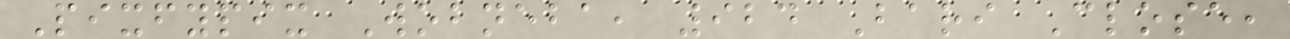Pixfypix Wobneba, 924 Bari Close,
